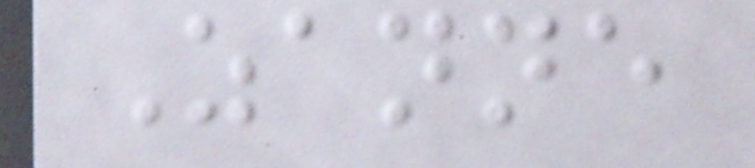Zanne
